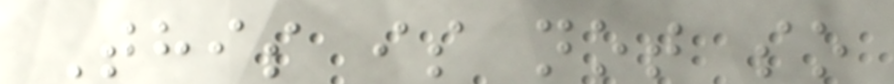This is not so
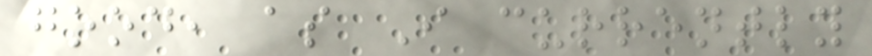good, as I currently
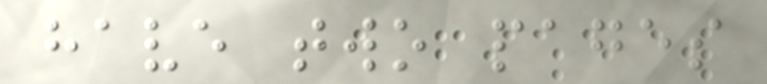have two pages
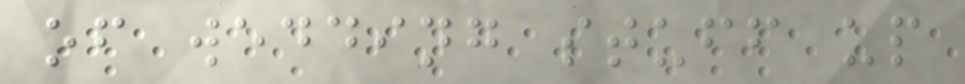of wedding stuff up
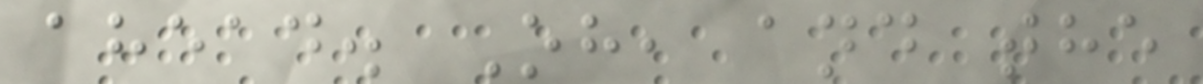ahead. Oh, and the
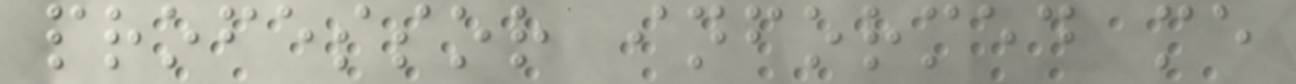professor informed me
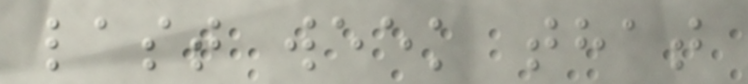last week that
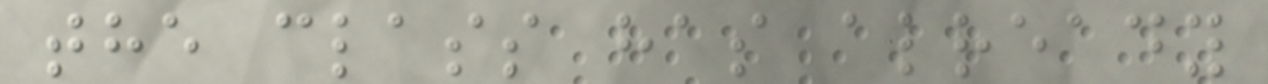the class has already
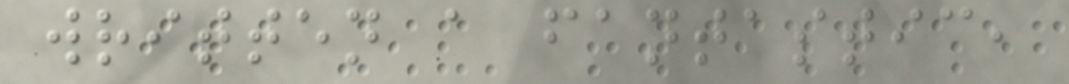written a fantastic,
